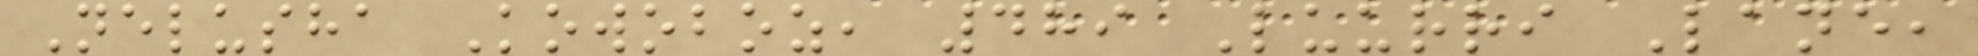Nelusha Kowoboz, 489 Luurri Lane,
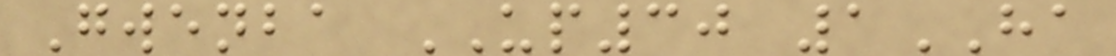Gwenba UP30 1HA
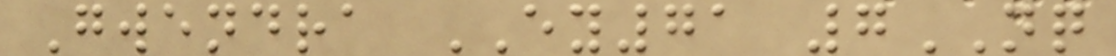Gwendra EY71 7NQ
